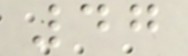47
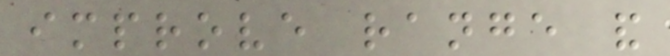improve range and
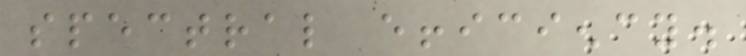spectral efficiency.
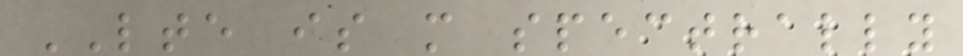LTE is more spectrally
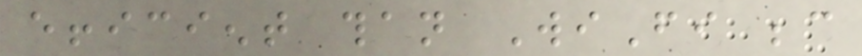efficient than WiFi because
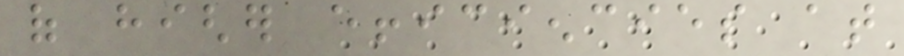of higher efficiencies at
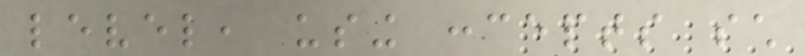level, using concepts such
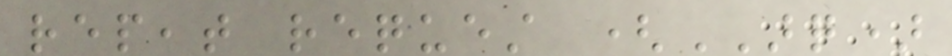repeat request (ARQ)
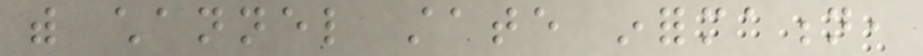with channel state information,
